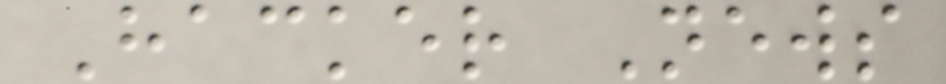Hacker News
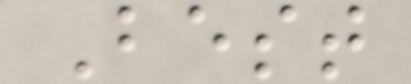Best
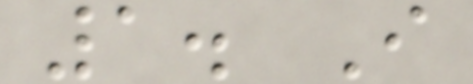1. I
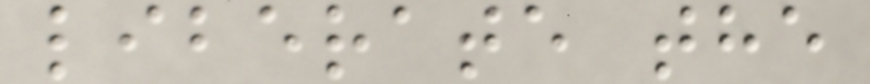liberate the
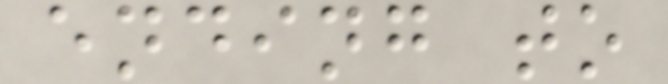ending to
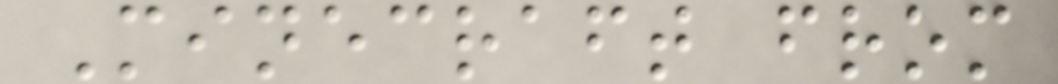Minecraft from
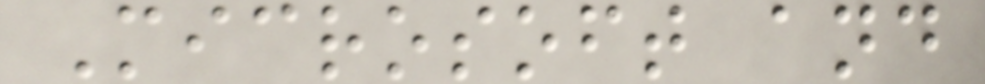Microsoft and
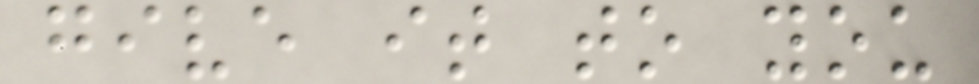give it to you
